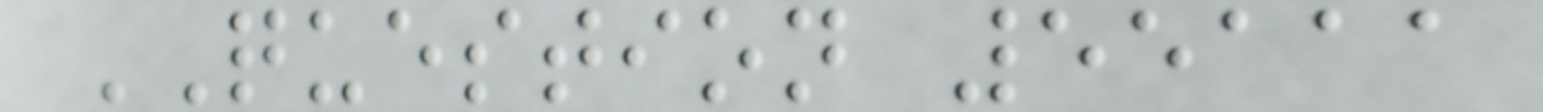QUESTION 55111
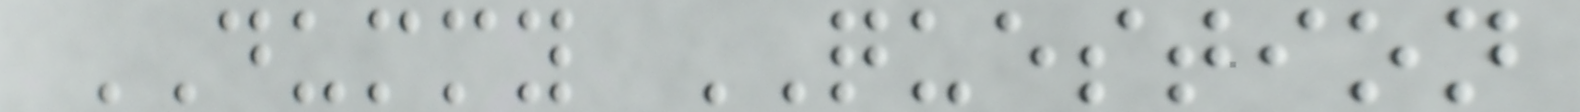DUMMY QUESTION
